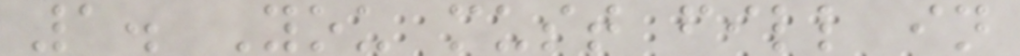1. You must fill in
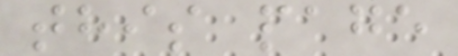this page
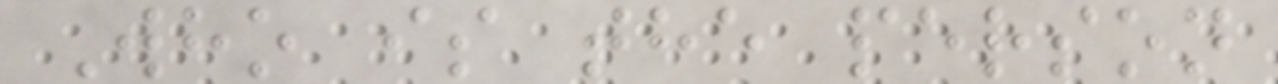Who is the person
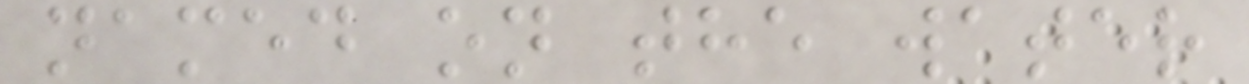named on the water
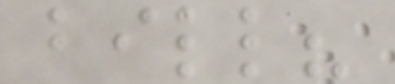bill?
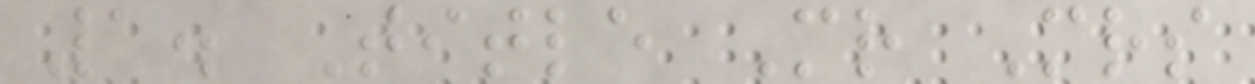1. Title Mr Mrs
